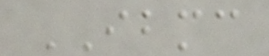IBMC
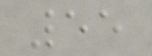55
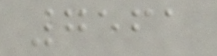7561
